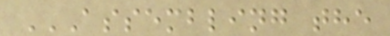ASSEMBLING THE
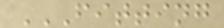FITTING
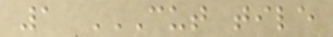1 CUT TILE
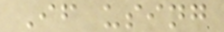If using
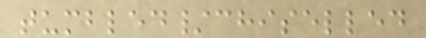tumbled/chiselled
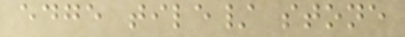edge tile/ stone
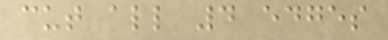cut all 4 edges
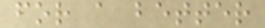for a better
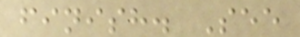finish. See
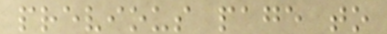previous page to
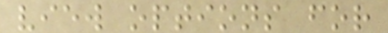view options for
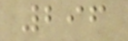296
